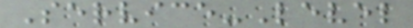Service-Level
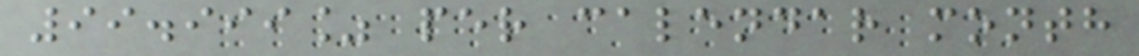99.999% per calendar month
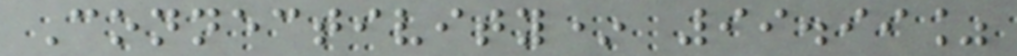Connectivity* 99.99%
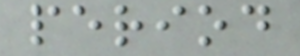period
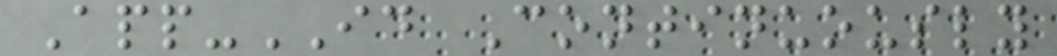App-ID Continuously
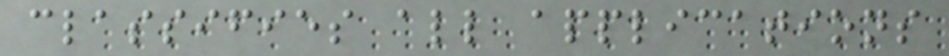classifies all applications
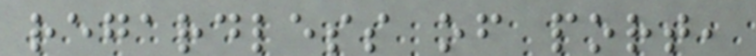regardless of port,
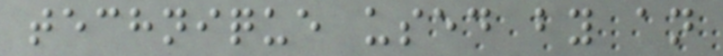technique used by an
